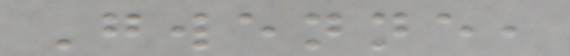Gwenne,
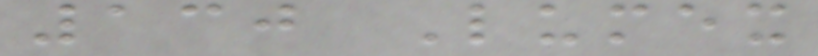130 Lumex
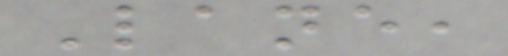Lane,
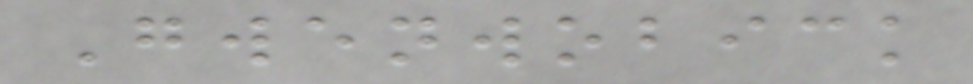Gwenwobick
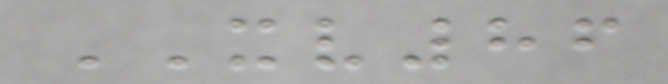XV86
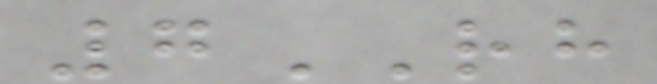7RH
